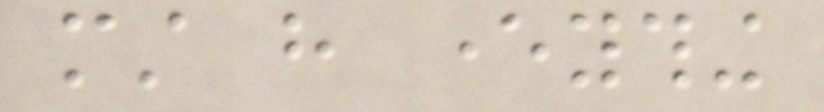must have everything
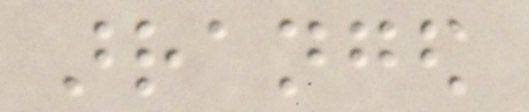arranged
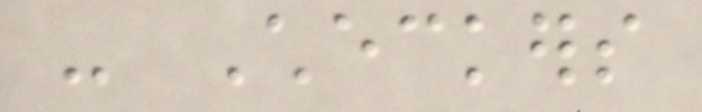- Checkers
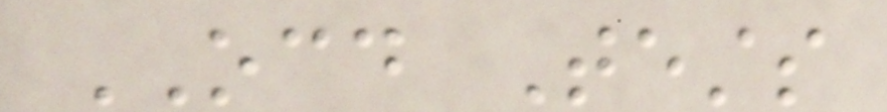OCD Tests
